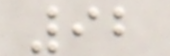92
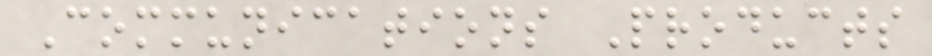Communications Products
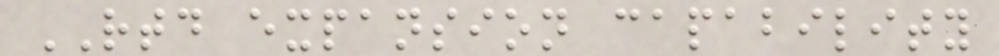RTD expansion capability
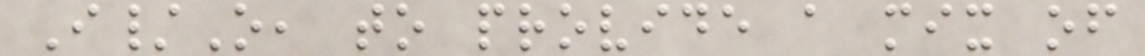I/O, to provide a mix of
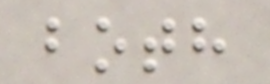both
